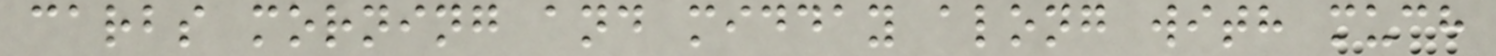carbs morning and midday along with much
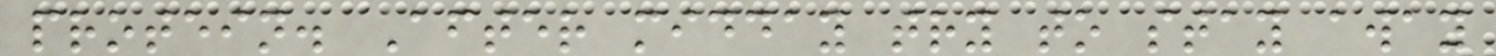protein. After midday try to stay away
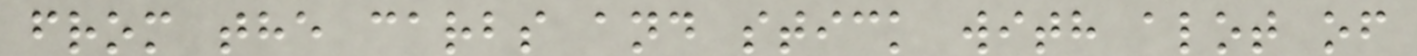from the carbs and stick with alot of
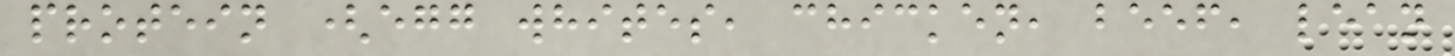protein (egg whites, chicken, beef, lean
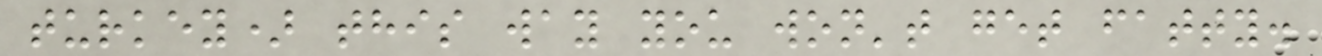turkey) this way you won't get fatty.
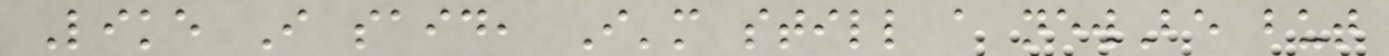Like I said, I'm still a newBe but
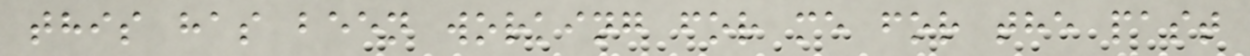this has been working for me for the past
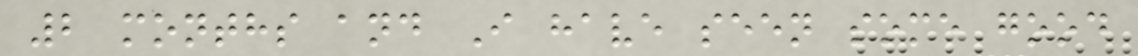2 months and I have seen some good
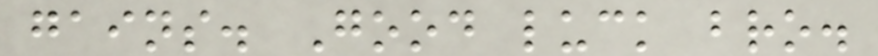gains. Good luck bro.
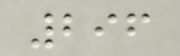296
